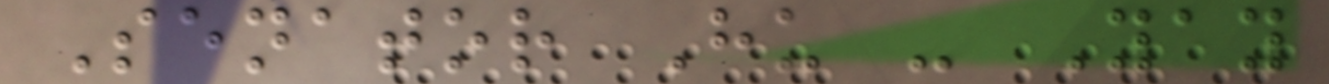Senator Hu - Yay
